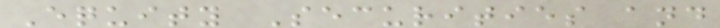Equity Securities and
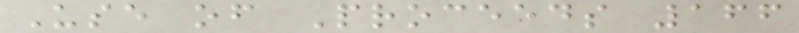Use of Proceeds 166
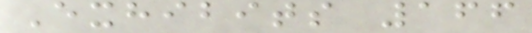Exhibits 166
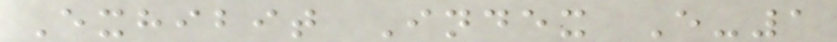Exhibit Index E-1
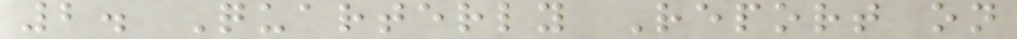2. Quarterly Report on
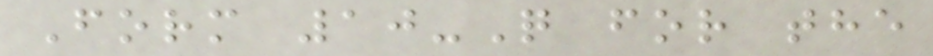Form 10-Q for the
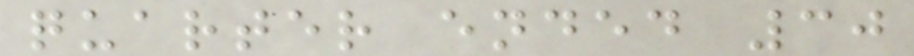quarter ended 30
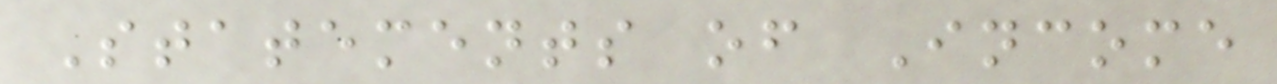Statements of Income
